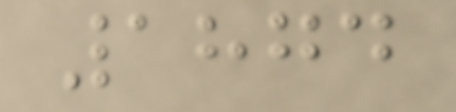1874
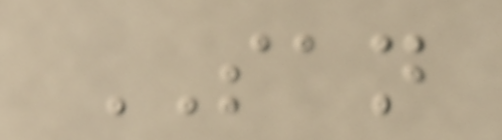SAN
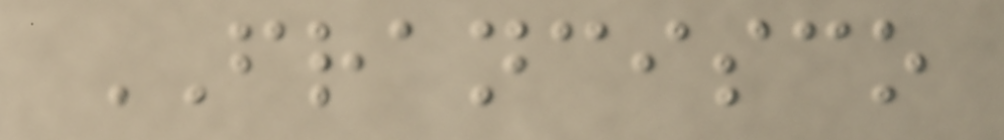FRANCISCO
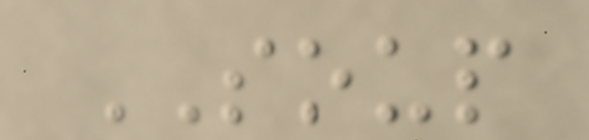SOUP
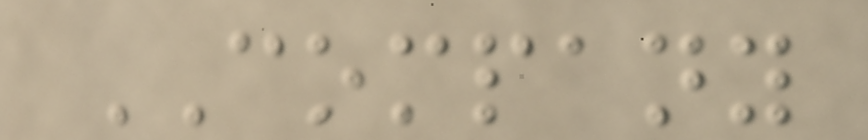COMPANY
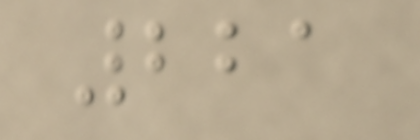221
